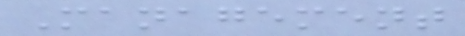Management
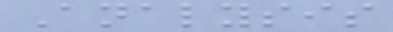Analysis
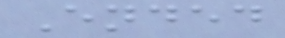Ended
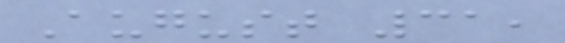August 31,
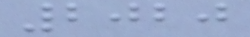2020
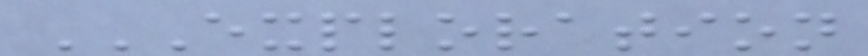EXPLORATION
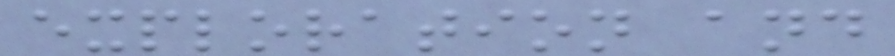exploration and
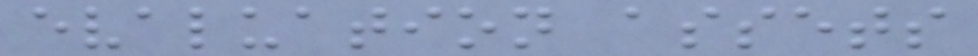evaluation assets
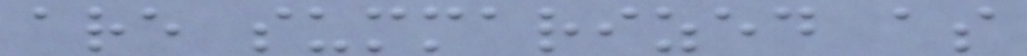are summarized as
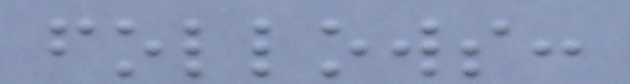follows:
